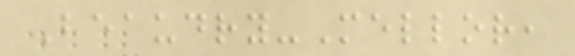Beaudry-Mellor,
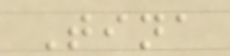Tina
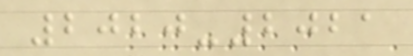2020-2021
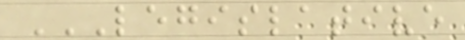LEGISLATIVE
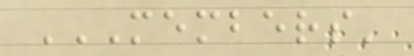MEMBERS'
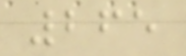265
